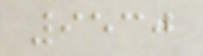9530
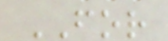FOR
